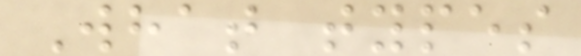What types
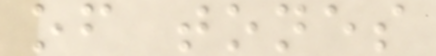of tones
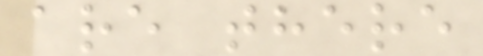are there
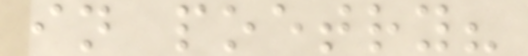in poetry?
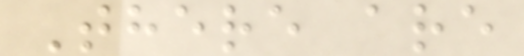There are
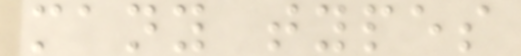many types
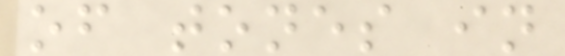of tones in
